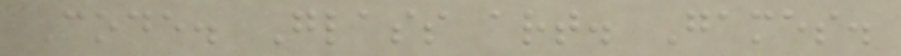Code. Glass art. Games.
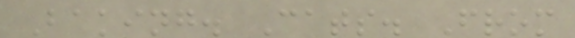Baking. Cats. From
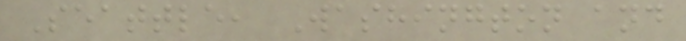Seattle, Washington and
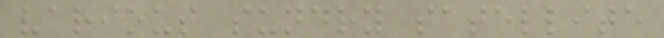various sundry satellite
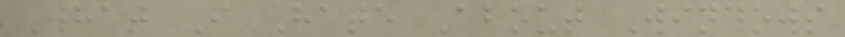What I Hate About Windows
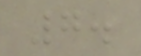7.
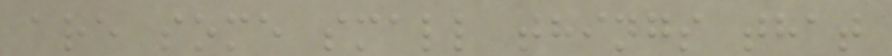are some small things that
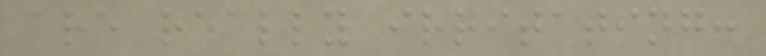are really irritating:
